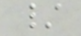/
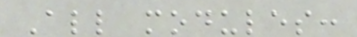All modules:
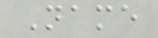Name
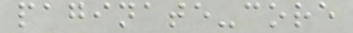paginate-core
